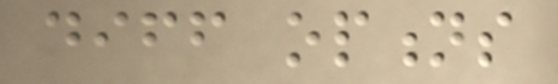diff options
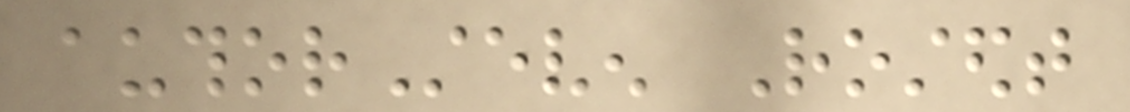authorSteven Rostedt
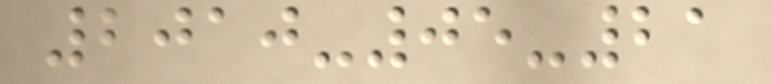2010-05-21
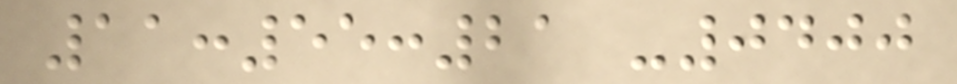11:55:21 -0400
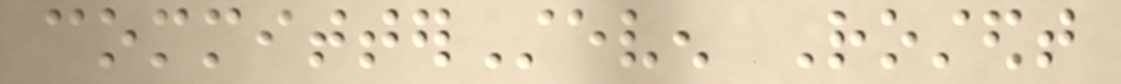committerSteven Rostedt
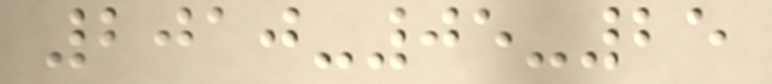2010-05-25
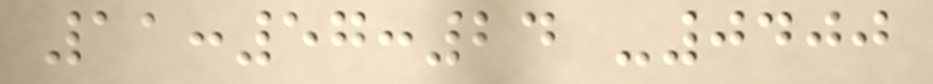11:57:24 -0400
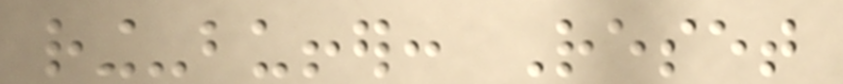ring-buffer: Reset
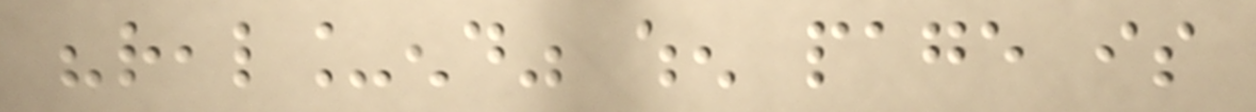"real_end" when page is
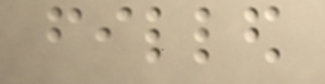filled
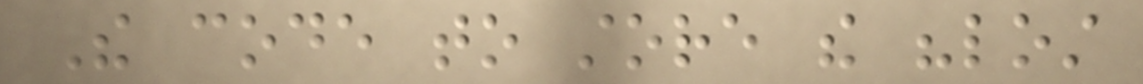The code to store the "lost
